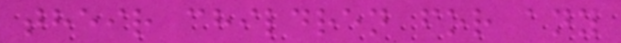their children for any
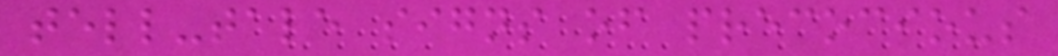tell-tale signs of precocious
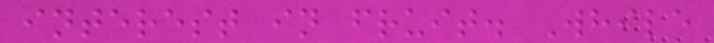interest in fruit. While
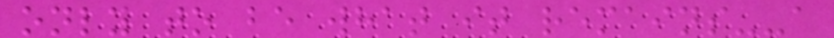only to be what it remains--a
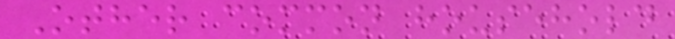Other common household
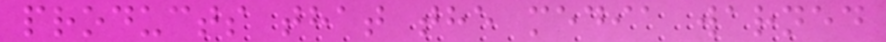products that the media warned
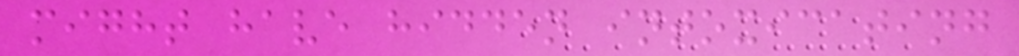might have hidden intoxicating
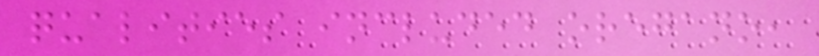qualities included oregano,
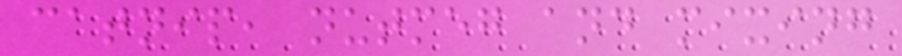catnip, nutmeg and mixing
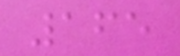165
